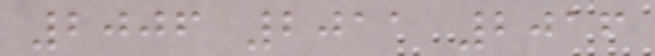2006 2011 2016
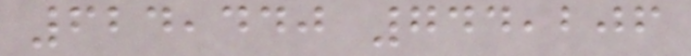624,440 744,206
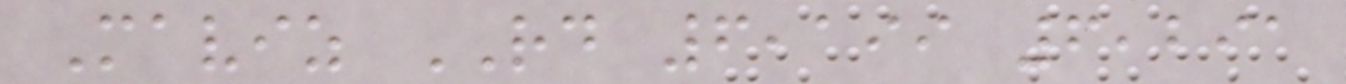Maviz RD 6,199 6,291
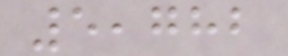5,782
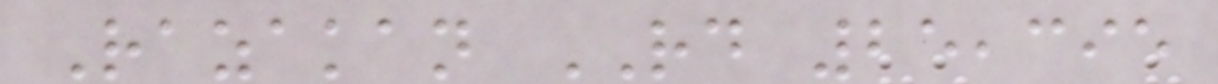Razakan RD 25,395
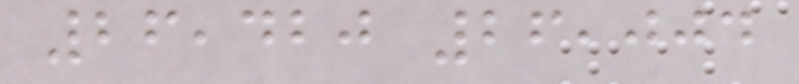26,420 26,004
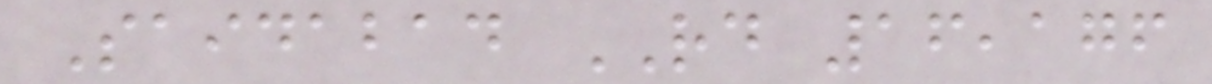Saidabad RD 16,176
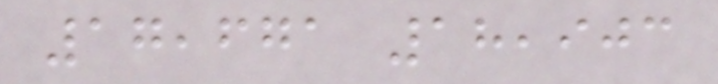17,671 18,903
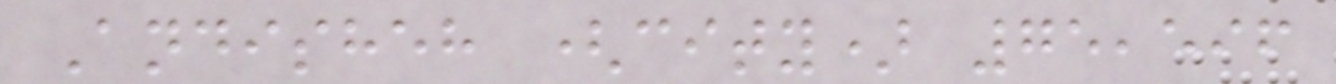Andisheh (city) 75,596
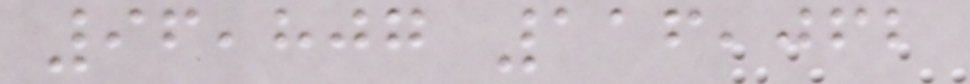96,807 116,062
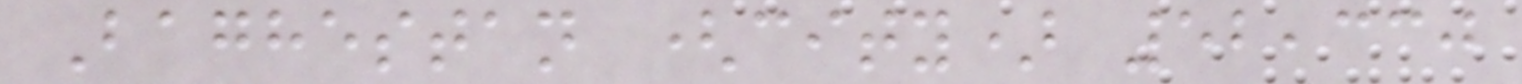Baghestan (city) 52,330
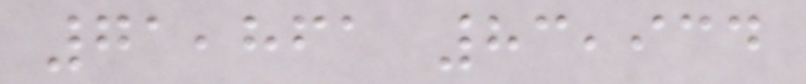71,861 83,934
